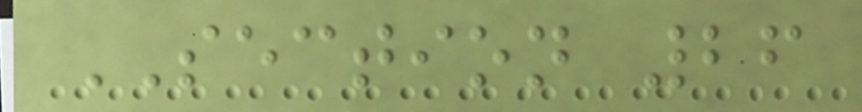SECTION 26
